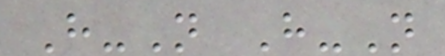Have-Not Have-Not
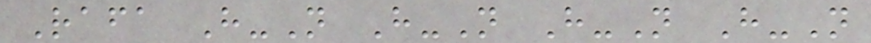Rafa Have-Not Have-Not Have-Not Have-Not
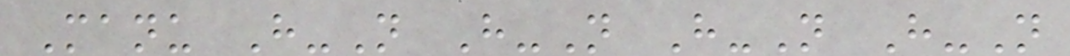Manu Have-Not Have-Not Have-Not Have-Not
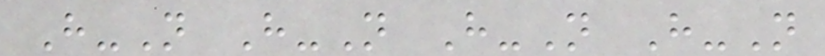Have-Not Have-Not Have-Not Have-Not
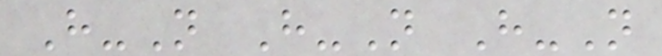Have-Not Have-Not Have-Not
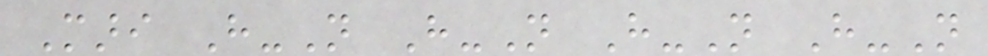Mari Have-Not Have-Not Have-Not Have-Not
